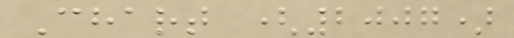Chart (2007)
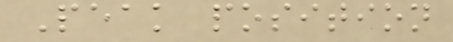Peak position
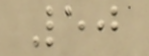50
